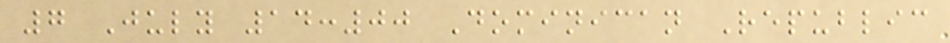7 July 14:00 Dominican Republic
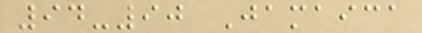94-90 Jamaica
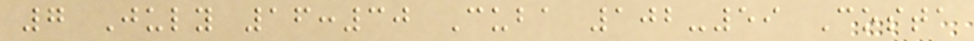7 July 16:30 Cuba 102-59 Costa
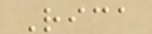Rica
